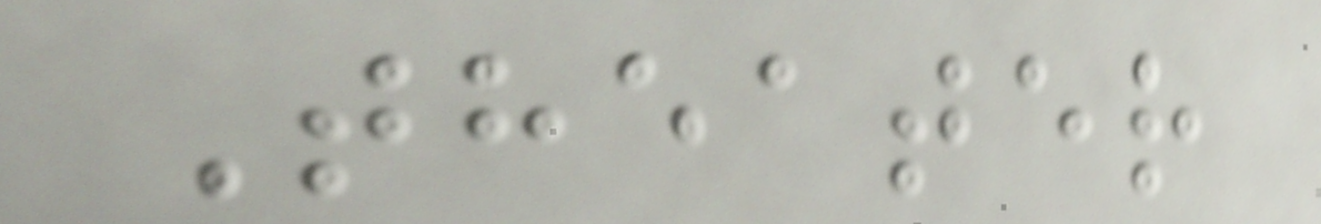Theater
